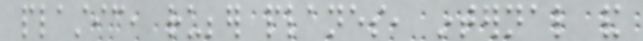plastic, rubber planes, internal and
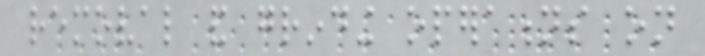removal and grinding operations on
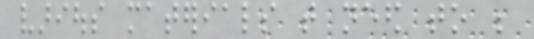various materials that need to be
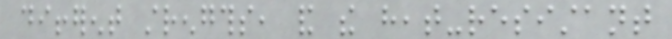different strengths, and the heat-resistant
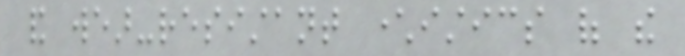and wear-resistant characteristics of the
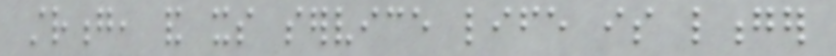strong, and its service life is longer
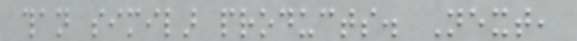than similar products. Next,
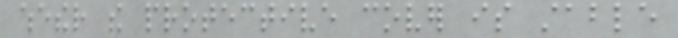whether the protective cover is stable
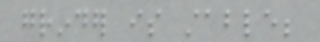grinder is stable;
